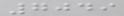7049
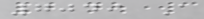7049 A
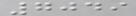7049
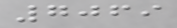7069
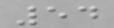54
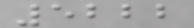5222
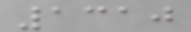1310
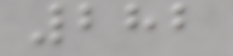282
